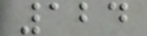124
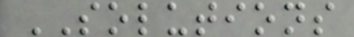SOLUTIONS
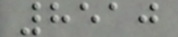8510
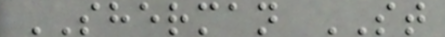SHERMAN ST
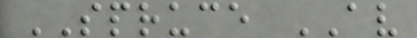SPRUCE AV
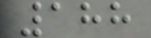188
